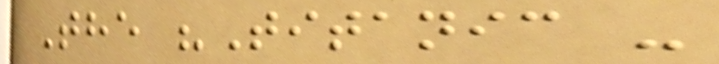The "Titanic -
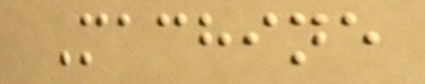Machine
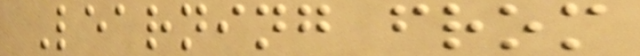Learning from
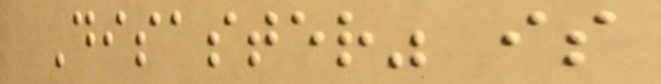Disaster" is
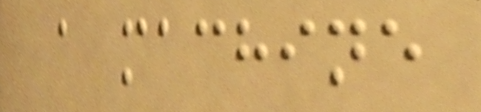a machine
